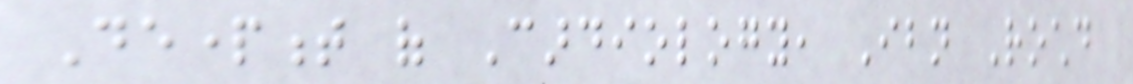Department of Cardiology, Ibn Rochd
